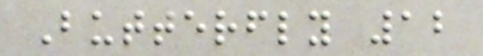Butterfly 12
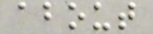about
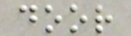door
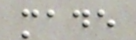made
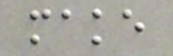make
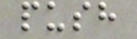push
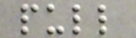pull
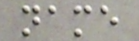name
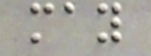may
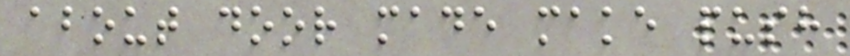about door made make push
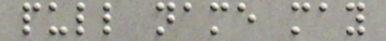pull name may
